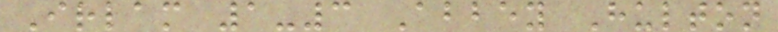Irlam 1-3 Abbey Hulton
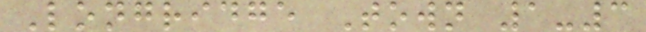Longridge Town 1-3
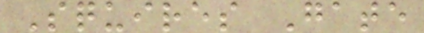Squires Gate
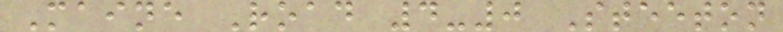Maine Road 4-0 Steeton
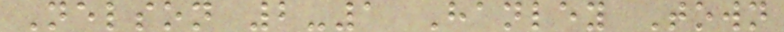Nelson 2-1 Hanley Town
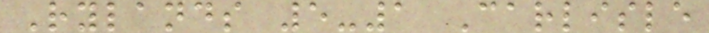Rylands 5-1 Carlisle
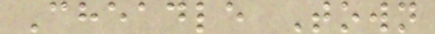Cheadle Town
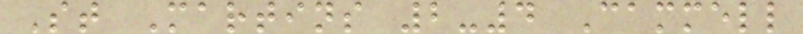St Martins 2-4 Cammell
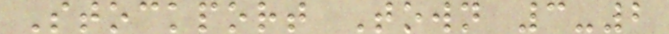Stockport Town 3-2
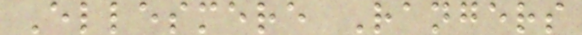Ellesmere Rangers
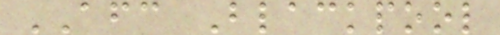AFC Blackpool
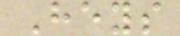Heys
